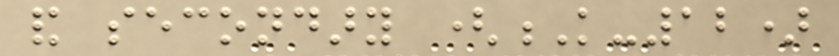and secondary (K-12)
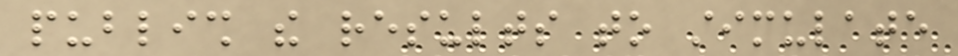publish the results to stimulate
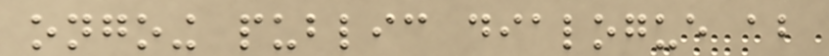ongoing public dialogue about
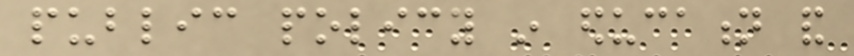public policy in education and
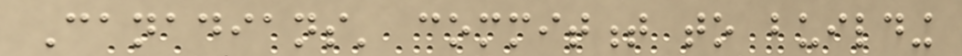Canadians' commitment to building
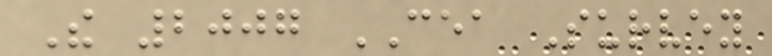The 2007 CEA Survey
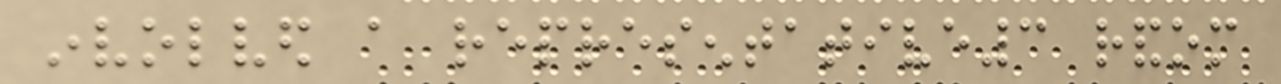involved a representative3 random
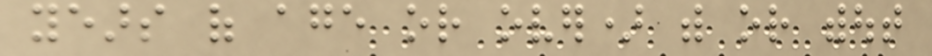years of age or over) with or without
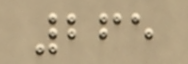265
